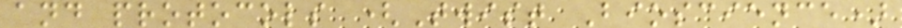and protocols (Twist Bioscience)
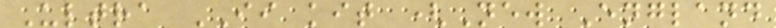Ultra II kit (New England
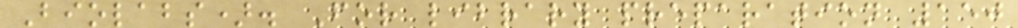Biolabs). For library preparation 150
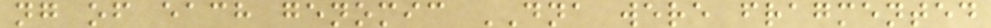ng of each genomic DNA were fragmented
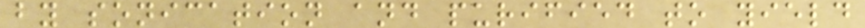by sonication and purified to yield
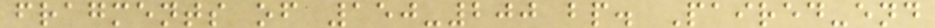fragments of 150-200 bp. Paired-end
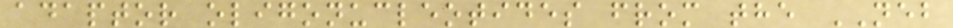adaptor oligonucleotides from the NEB
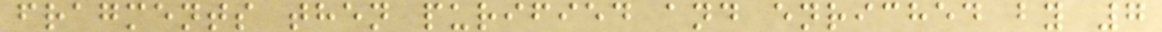fragments then purified and enriched by 7
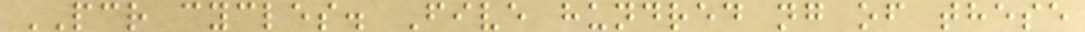PCR cycles. Five hundred ng of these
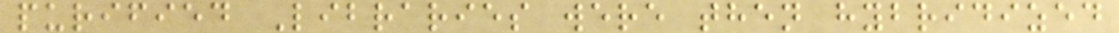purified Libraries were then hybridized
